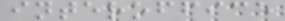interoffice
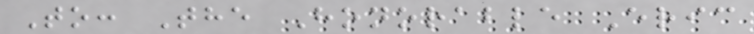To: The Honorable Eric
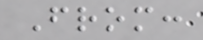From:
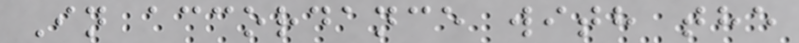In accordance with the
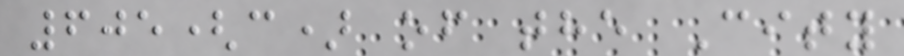605(c) of the City
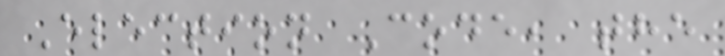Election Code, the
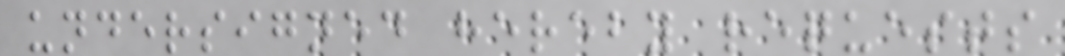undersigned hereby requests
